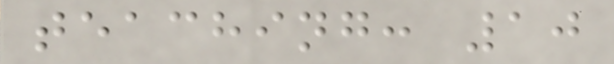teaching: 10
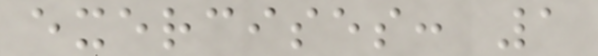exercises: 1
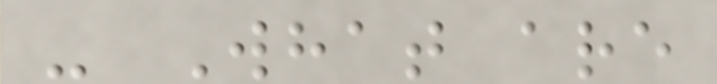- What are
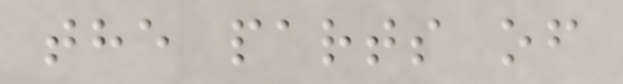the parts of
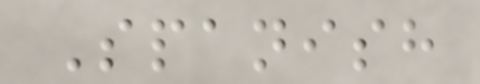Spanish
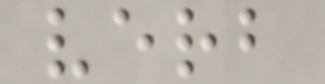verb
